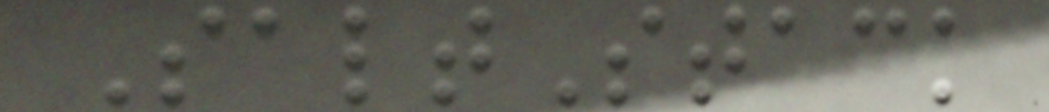SaltStack
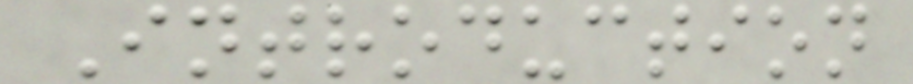Introduction
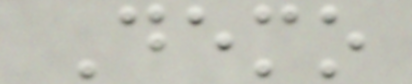Demo
